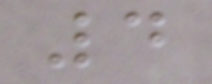4
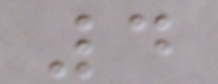4
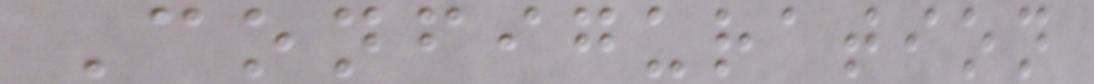Configuration
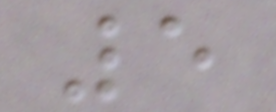5
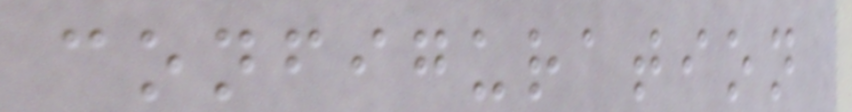configuration
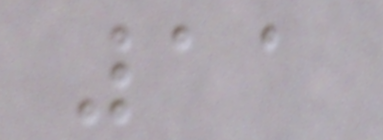11
